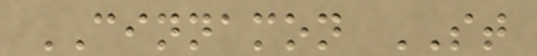CINNAMON ST
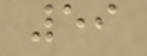59
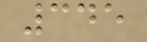345
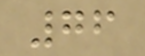76
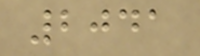2041
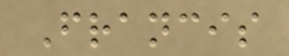Francis
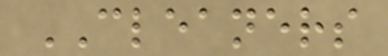CLEANERS
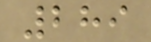289
